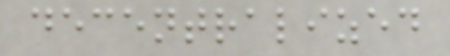decentralized
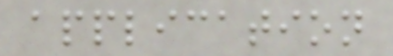application
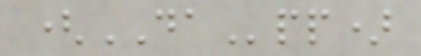(DApp)
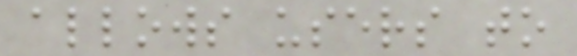allows users to
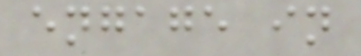engage in
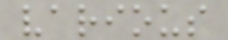various
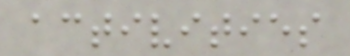activities
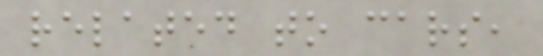related to cars,
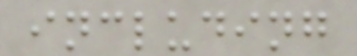including
